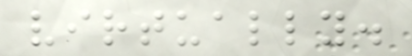virtually.
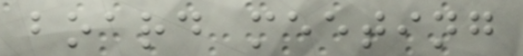board meeting
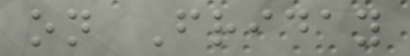on Friday
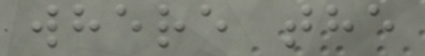where the
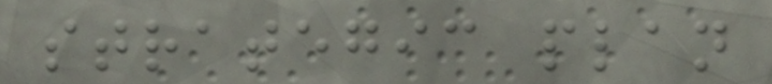strategic plan
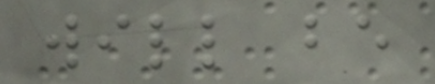will be
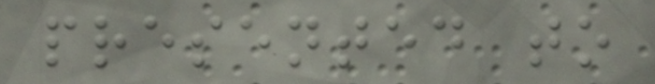presented to
